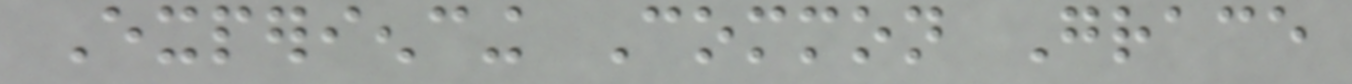Experiencing Common Grace
